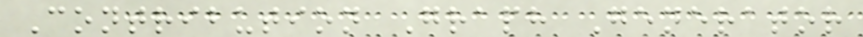Contribution Graph Generator
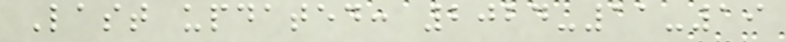Last updated: 2024-11-19
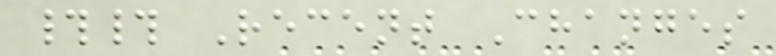## Recent Changes
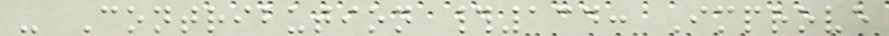- Contribution #134: Improve
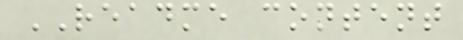README content
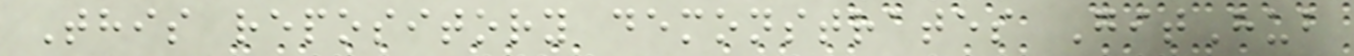This repository demonstrates GitHub
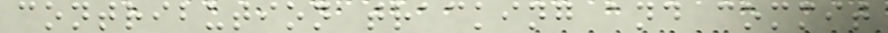contribution tracking and commit
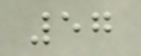57
